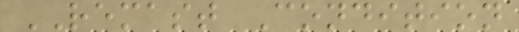REMAST Condition
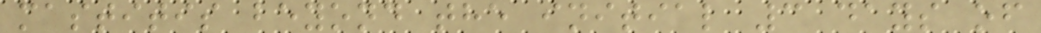mastitis beyond the initial 3 days of
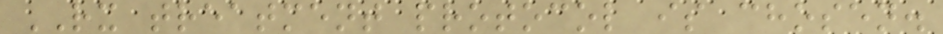RX treatment protocol is chosen.
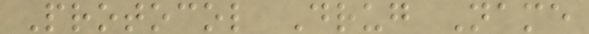Protocol Drug Name
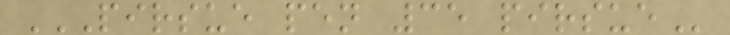PIRSUE PEN 35 PIRSUE
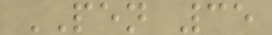PEN 35
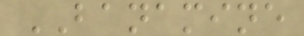BANAMINE
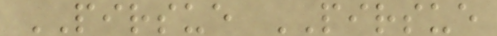PIRSUE PIRSUE
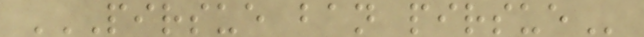PIRSUE BAN PIRSUE
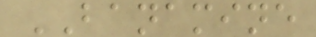BANAMINE
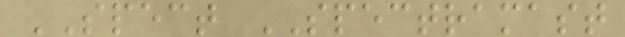SPECT SPECTRAMAST
